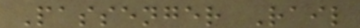Passenger Rail
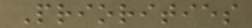Priorities
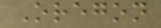Oregon
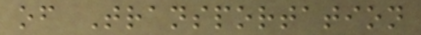of Transportation
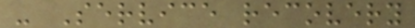- Service recovery
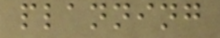planning
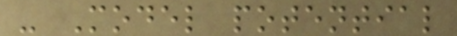- Model potential
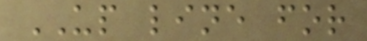UP line for
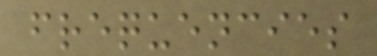frequencies
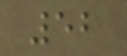52
